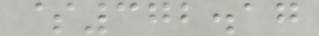$372.17
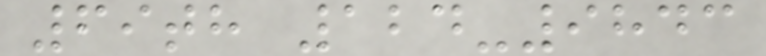69th 124-9843
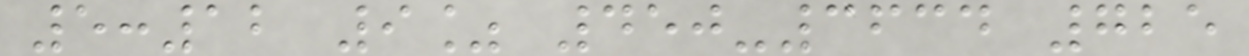5:12 9% 450-3634 725
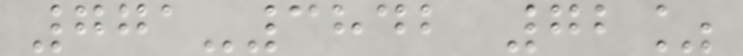771-3842 72%
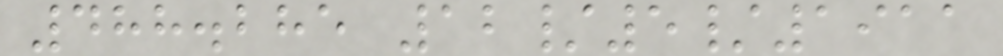488.285 12/5/1911
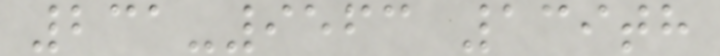231-9563 139th
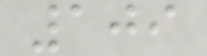109
